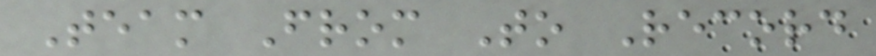Team From To Record
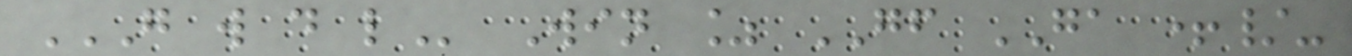G W D L Win % GF GA +/-
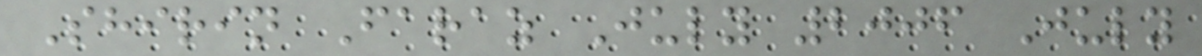Shirin Faraz July 2006 July
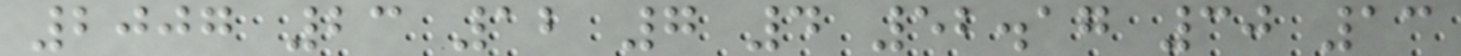2007 23 12 7 4 52.17 30 13
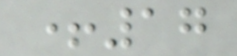+17
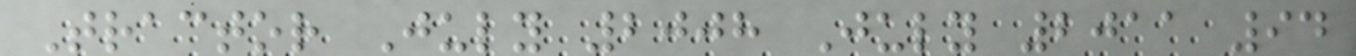Tractor July 2008 July 2011 94
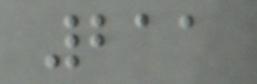211
